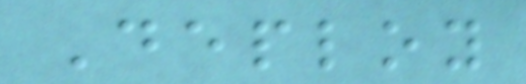Deploy
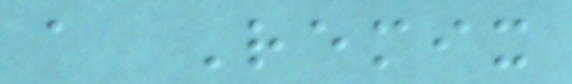a Remix
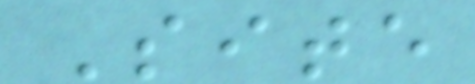Site
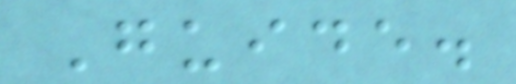Guide.
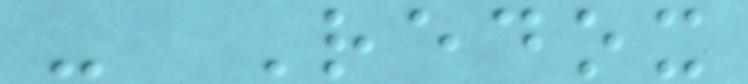- Redox
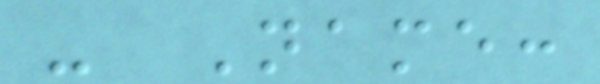- Name:
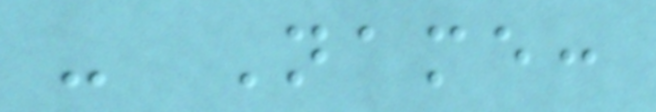- Name:
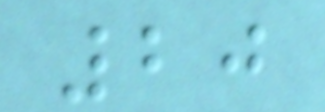20
